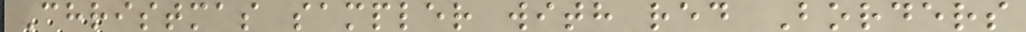Christmas sampler with red Borders
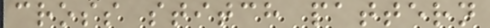cross stitch pattern
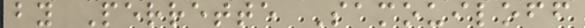by Perrette Samouiloff
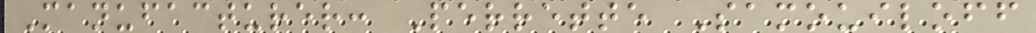Manufacturer: Perrette Samouiloff
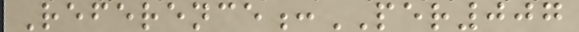Reference:PER007
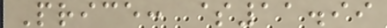Price: $11.99
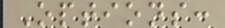Options:
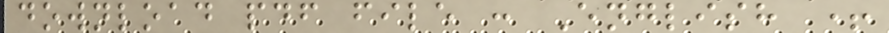download pdf file : English +
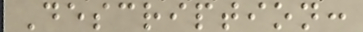Description:
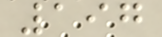197
